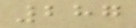287
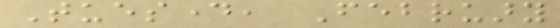Tuesday, February
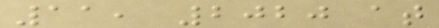11, 2020 at
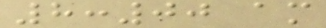8:00 am
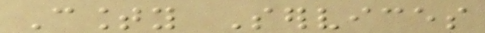County Services
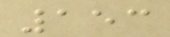153
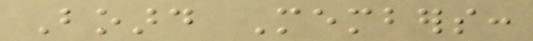Board Members:
